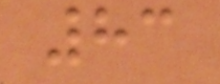83
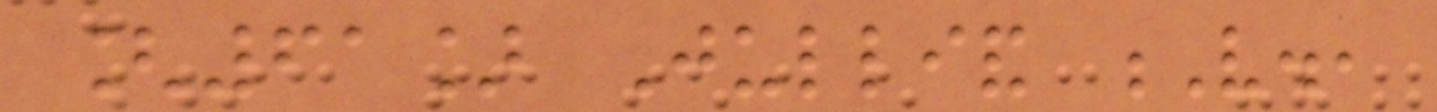[61] Julliand V.,
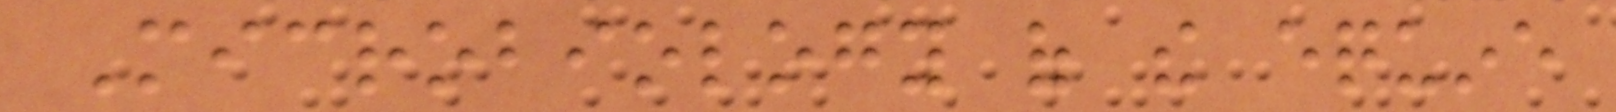Microbiology of the equine
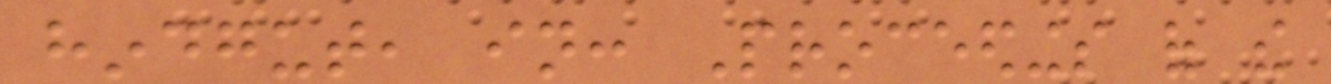hindgut, in: Proceedings of the
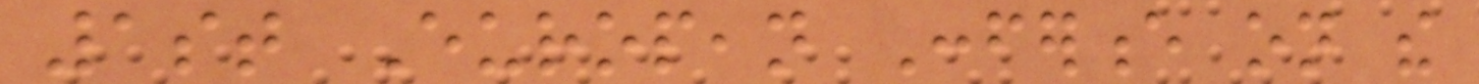1st European Conference on the
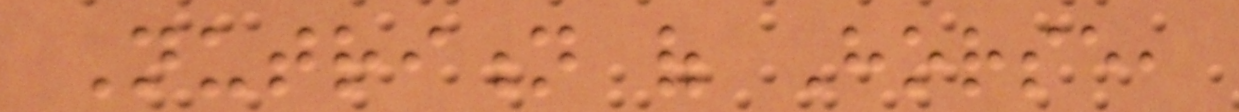Nutrition of Horse,
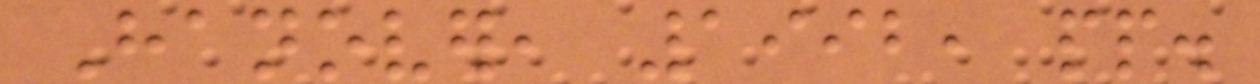Hanover, 1992, pp.
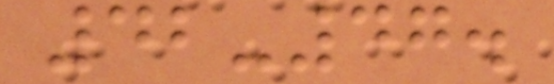42-47.
